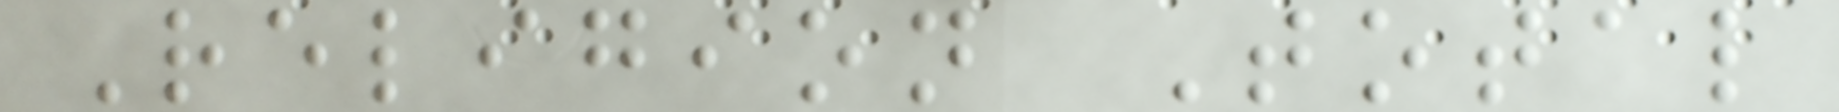Religion Total
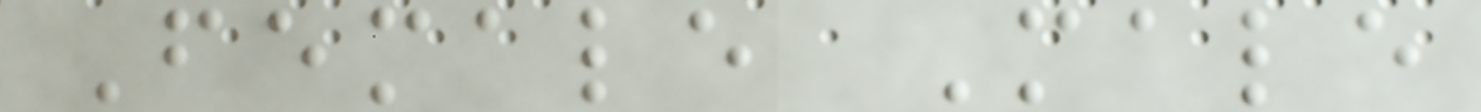Female Male
